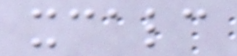xcalc
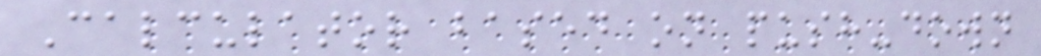Calculator based on push-down
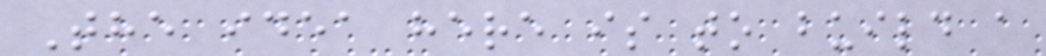The idea here is to build a
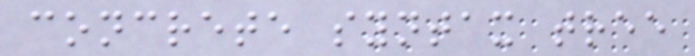concrete syntax tree
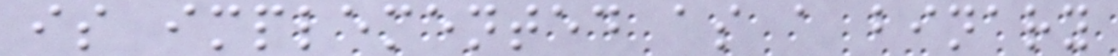is implemented as a binary
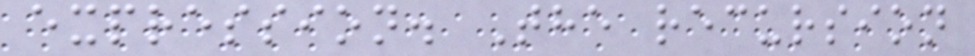expression. The recursion
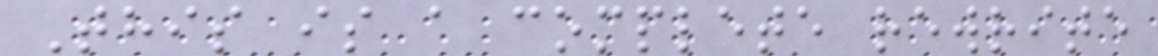This is a complete rewrite
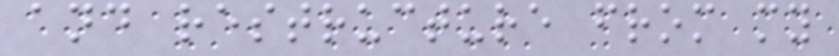and restructure from my
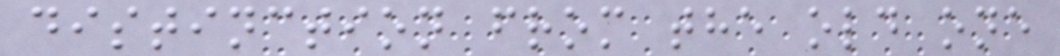distinction from the old one
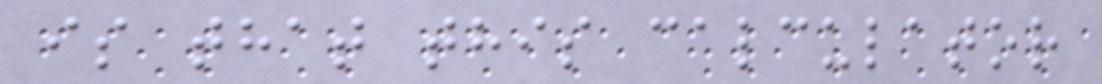is that this calculator
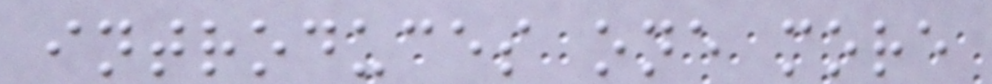introduces one more
